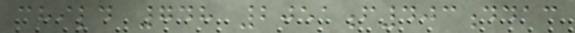child 748 2051f403ddac
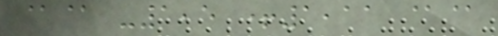@@ -1,5 +1,11 @@
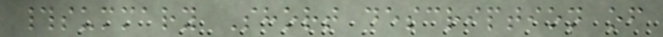#summary Short description of
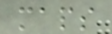maps
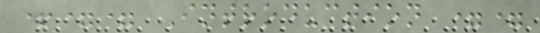+== Introduction ==
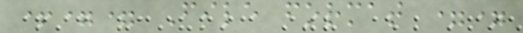+== File format ==
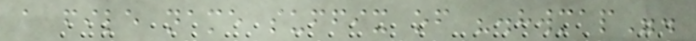a file name suffix of ".hwmap".
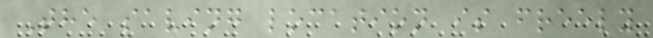The saving location is freely
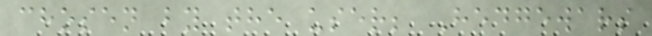chosen by the user; Hedgewars
